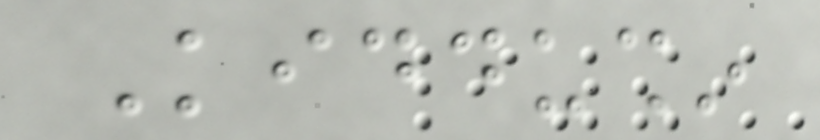Kiddushin
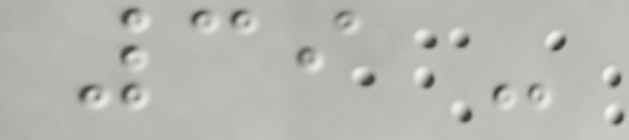39 -
